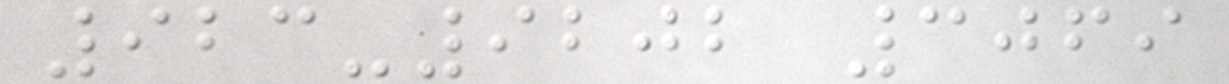923-9202 3069
